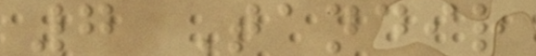7 Tandir
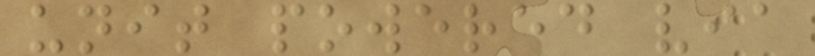unit powered via
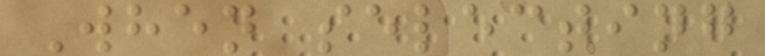When selecting
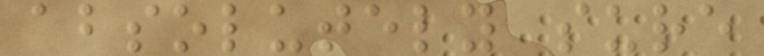absolutely sure
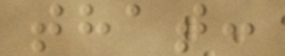that:
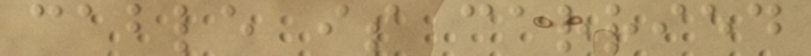cable is carried
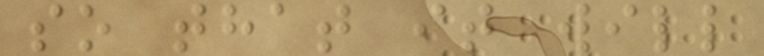so that it will
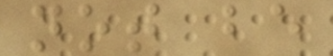not be
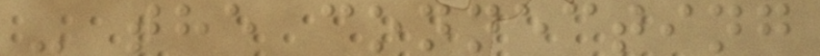- the connecting
